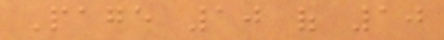Page 10 of 10
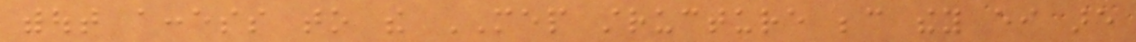without access to the MEP structure because they either are
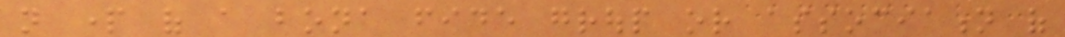not part of a bona fide group or association of
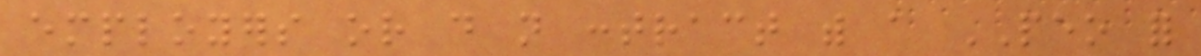employers or do not contract with a PEO for
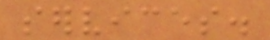services.
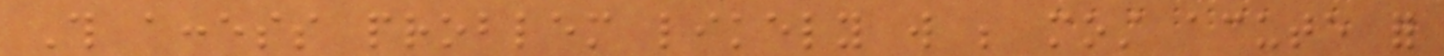This access problem likely will be most acute for
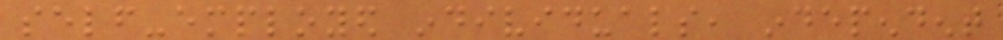self-employed individuals, independent
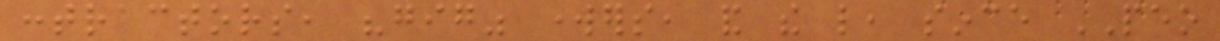contractors, "gig" workers, and the like, since PEO
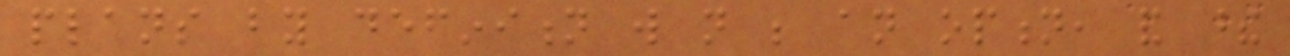plans by definition will not be an option, and these
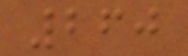260
